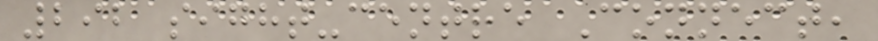292 sight-centre Connect,
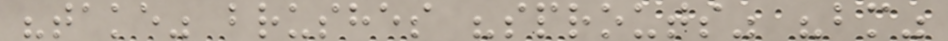"take" brushes "sprouts" "bm"
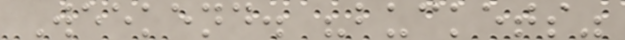Weekend. "buckets"
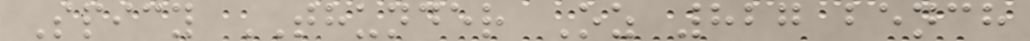Spicy THUNDER Oz 827 bench
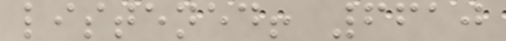listened! 6610
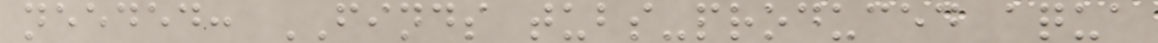needed: FINDS tubs-produced aqua
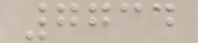7734
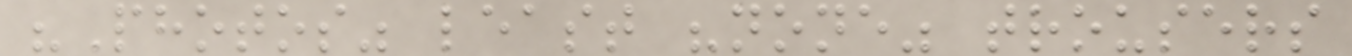"Photos" least "none" trousers
